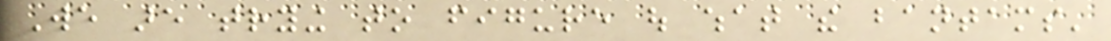We are trying to figure out what the bantams'
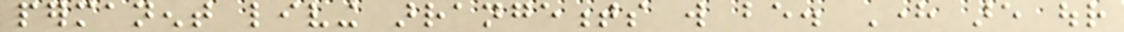permanent living arrangements will be. Here are our
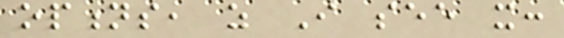options, as I see it:
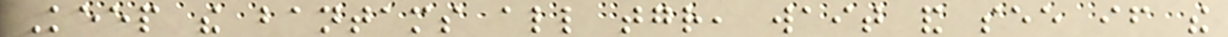Keep the bantams all together, wait and see if the
